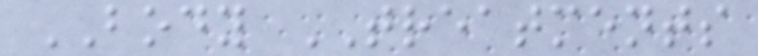BODY TREATMENTS
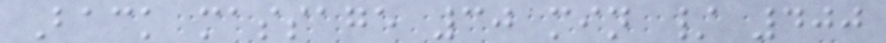Back massage 30 min / 400
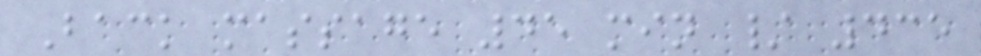Back massage 45 min / 435
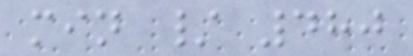min / 480
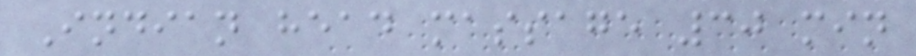Indian head massage 30 min
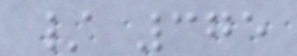/ 375
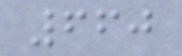660
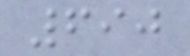690
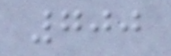700
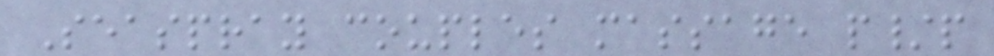Seaspray couples massage p/p
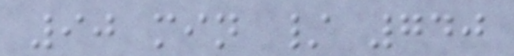90 min / 740
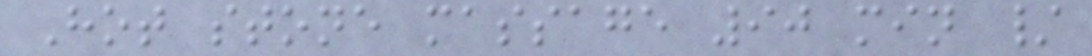Hot stone massage 90 min /
